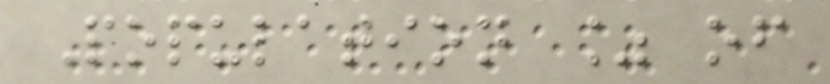Population % of
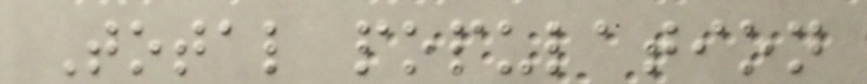Total population
